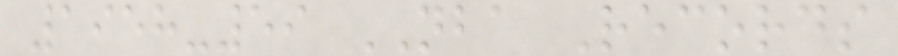1958-59 NBA Records
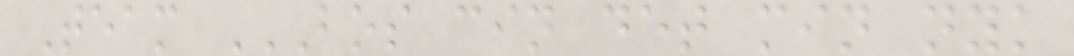Team BOS CIN DET MIN NYK
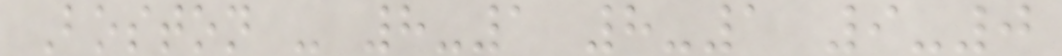Boston - 8-1 8-1 9-0
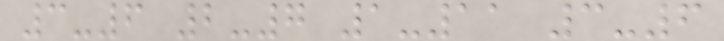3-6 2-7 1-11 3-6
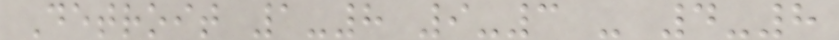Detroit 1-8 9-3 - 4-8
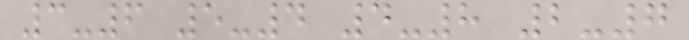3-6 5-4 4-8 2-7
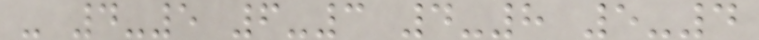- 4-5 6-3 4-8 5-4
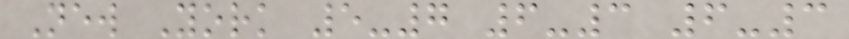New York 5-7 6-3 6-3
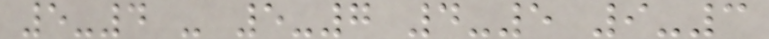5-4 - 5-7 4-5 9-3
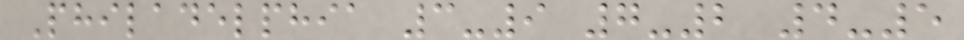Philadelphia 3-9 7-2 4-5
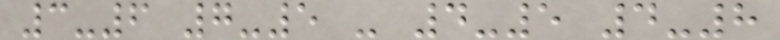3-6 7-5 - 4-5 4-8
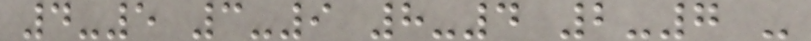4-5 3-9 8-4 2-7 -
